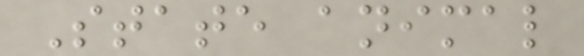State animal
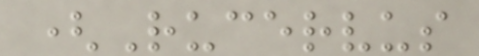(Rucervus
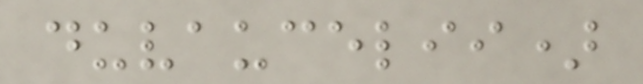duvaucelii)
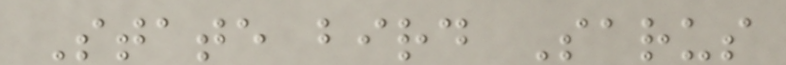State bird Sarus
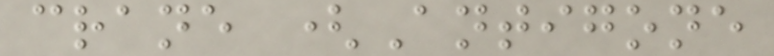crane (Antigone
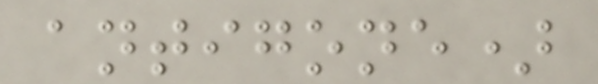antigone)
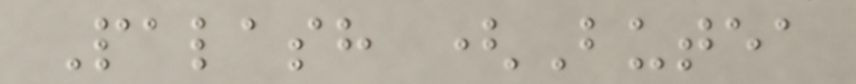Palash (Butea
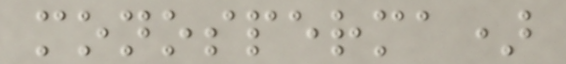monosperma)
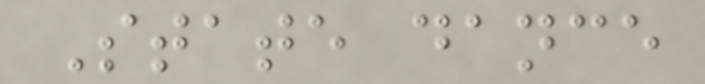State dance
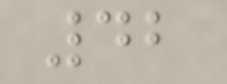42
